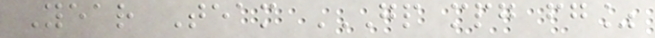Year Team GP MPG FG%
